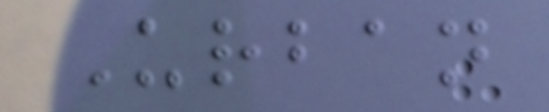Urban
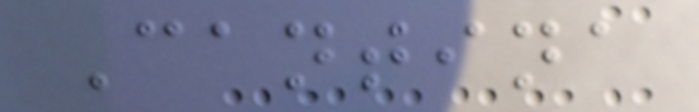Cantina
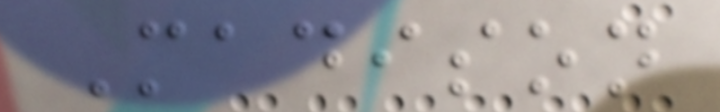Madison
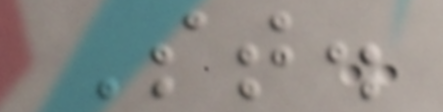St.
